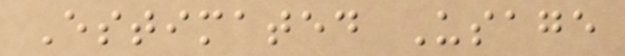Estimated Usage
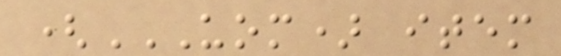(UOM) ITEM
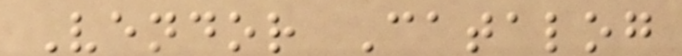Vendor Catalog
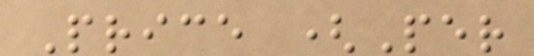Price (Per
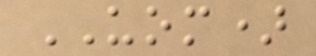UOM)
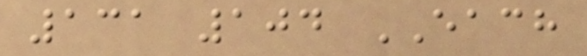131 104 EACH
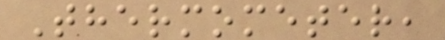Thermometer,
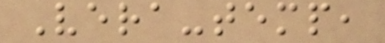Vera-temp,
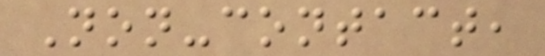Non-contact,
